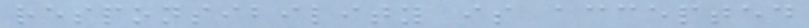responsibility is accepted
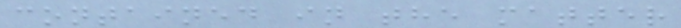contained in the matter
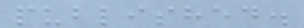published.
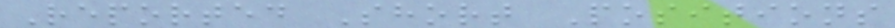Reported Short Positions
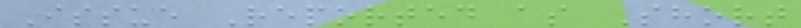Issue Reported as Short
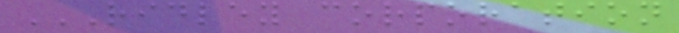RIDLEY CORPORATION
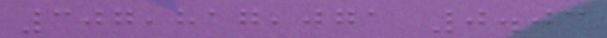307,817,071 0.03
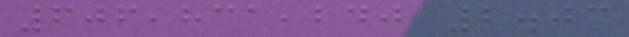606,831,240 2.03
